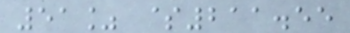51% $211.55
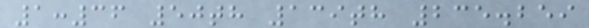1:36 50th 139th 235.259
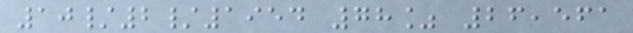10/2/1954 78% 26,561
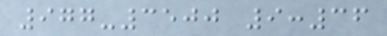977-3500 9:36
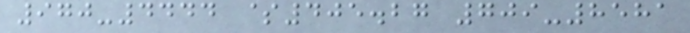970-4444 $405.27 709-8581
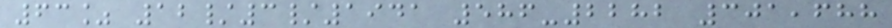63% 12/3/1941 586-2282 301,688
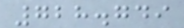728.749
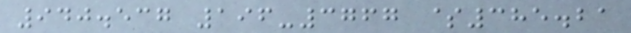940.537 196-3767 $385.21
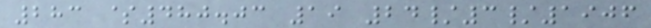283 $480.03 19 24/3/1906
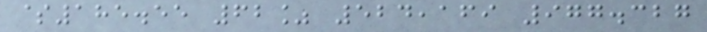$185.55 62% 524,169 977.327
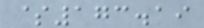$173.19
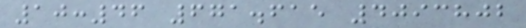10:46 671.615 4093802
